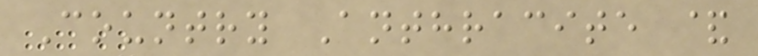Country Anthracite &
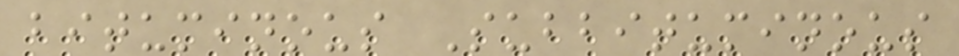bituminous Subbituminous
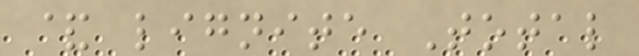& lignite Total
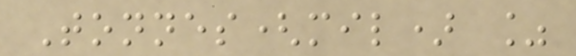Tonnes(mil) %
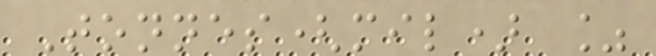Tonnes(mil) %
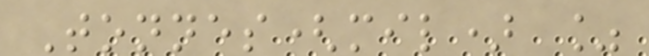Tonnes(mil) %
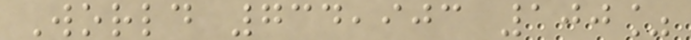World 734,903 100%
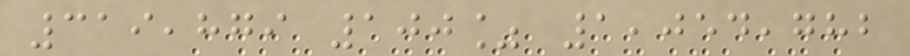319,879 100% 1,054,782
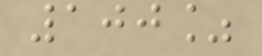100%
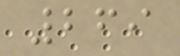269
